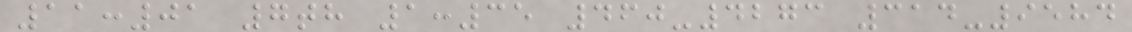11:01 7th 1:35 460-4273 314-9584
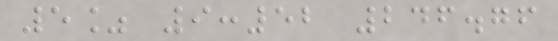5% 9:52 246.76
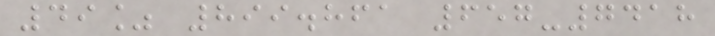49% 899.861 657-7418
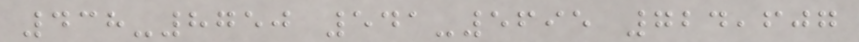438-8750 541-5695 724,607
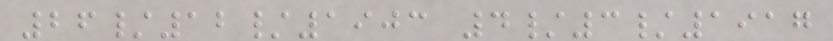26/12/1903 4/3/1917
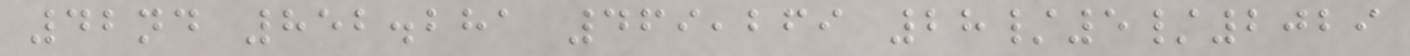42nd 852.281 469,269 28/5/2029
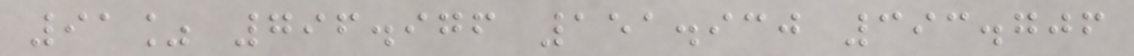91% 796.976 151.930 393.706
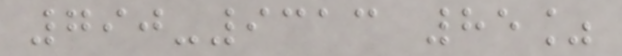790-9313 85%
